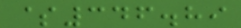$346.89
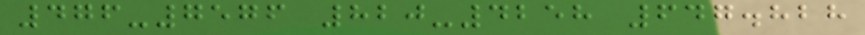476-7576 820-4258 647.828
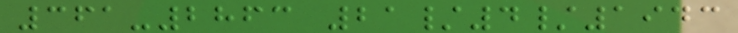361-2863 21/4/1943
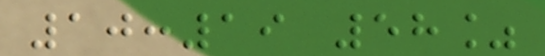10:19 58%
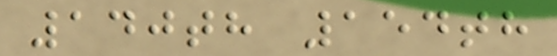140th 154th
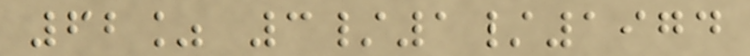62% 3/1/1974
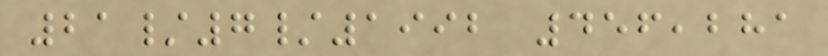21/7/1992 456,281
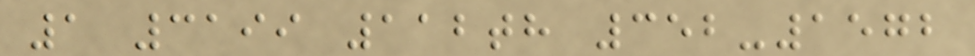1 3199 112th 352-1572
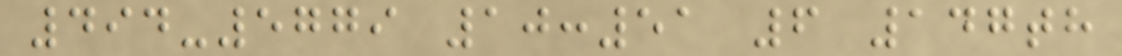494-5779 10:51 6 147th
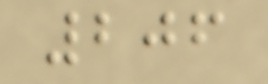206
